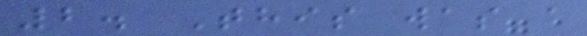2. This was a
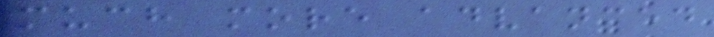much more advanced
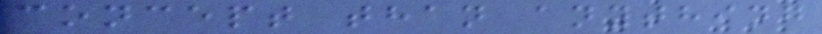concept than anything
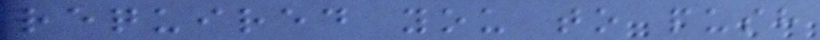required you to push
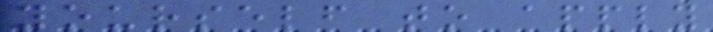yourself to apply
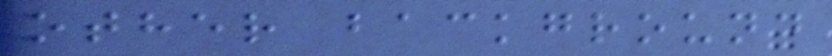other background
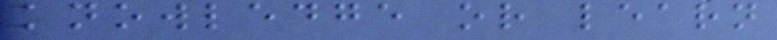knowledge or learn
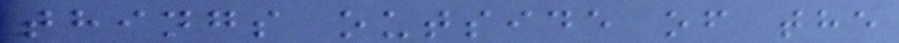things outside of the
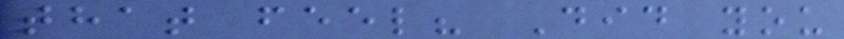that feel? Did you
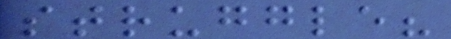struggle?
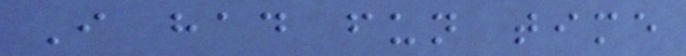I had fun time
